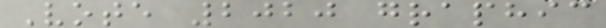Vote 2020 graphic
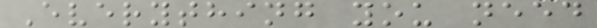Everything you need
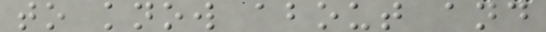to know about and
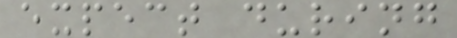expect during
